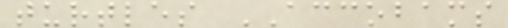turtles ACCOBAMS
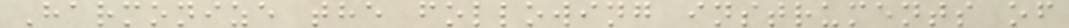Harmonize the following instruments of
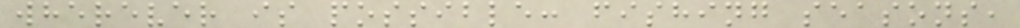wherever is possible: fishing seasons,
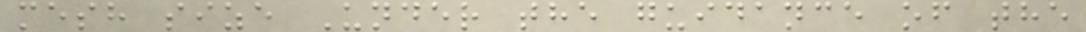mesh size Under the guidance of the
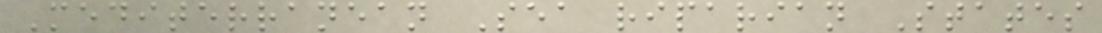Mediterranean Sea riparian States
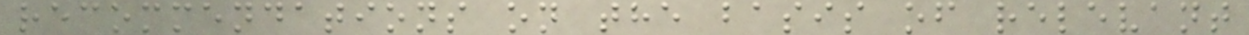recommendations on the basis of relevant
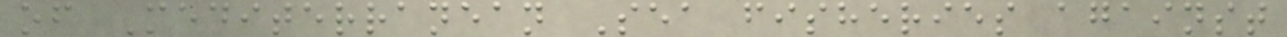of Mediterranean Sea fisheries against
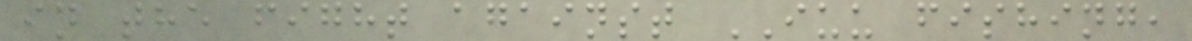in the fight against IUU fishing,
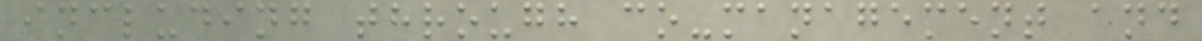including through co-management and
